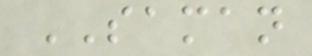SAMAN
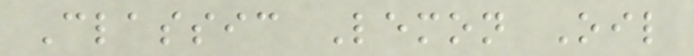Classic Lemon Oil
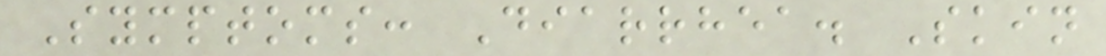Symptoms: Diarrhea. Skin
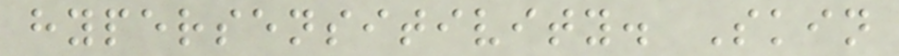hypersensitivity. Skin
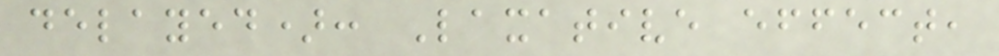delayed): Laxative effect,
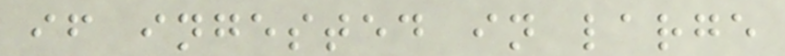if ingested in large
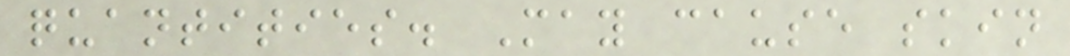quantities. May cause skin
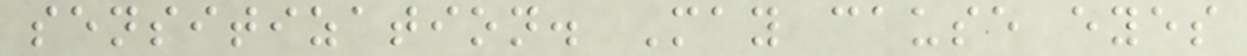sensitization. May cause eyes
